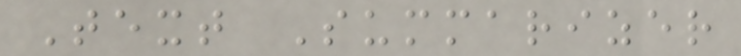Text Summarizer
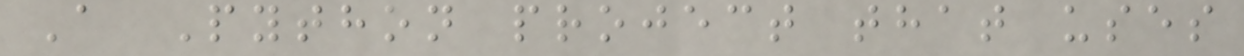A Python project that uses
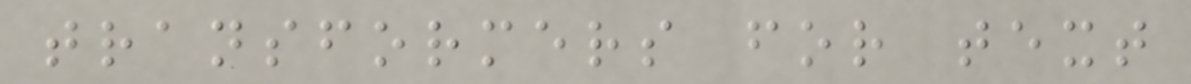transformers for text
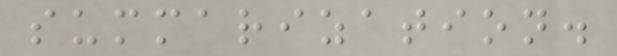summarization.
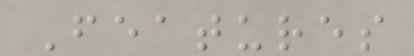Features
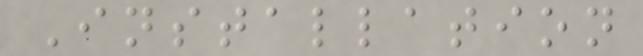Installation
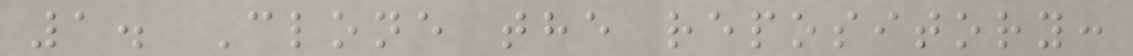1. Clone the repository:
